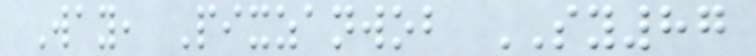Way, Pixzanwob SY87
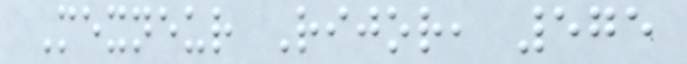Mexneur Rijor, 575
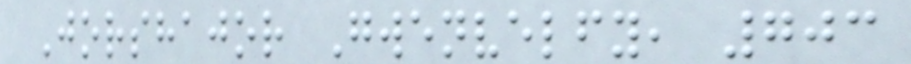Jorshajor Gwenvelfy, 703
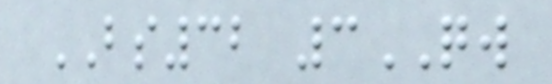BS32 3QW
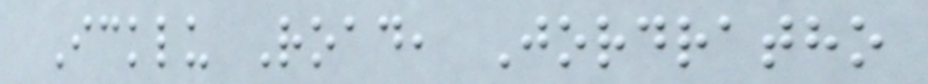Icklu Road, Jordratho
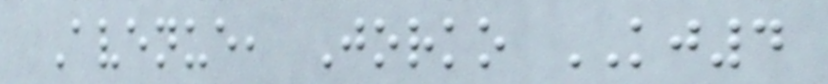Avenue, Jorko KJ4
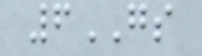6GS
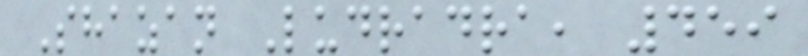Shazan Ludradra, 459
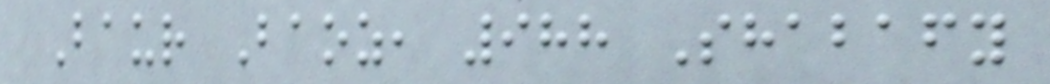Baur Baoz, 988 Shabafy
